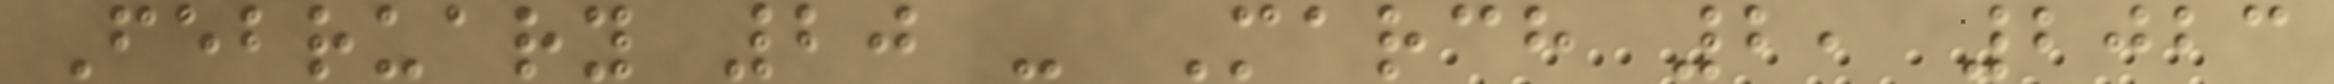February 20 - March 2, 2023
